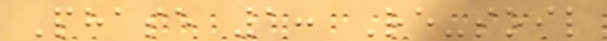Phase 1: Re-soil
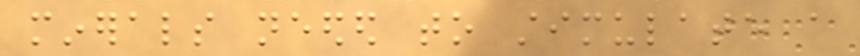minerals needed to stimulate a
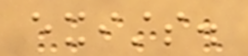exists.
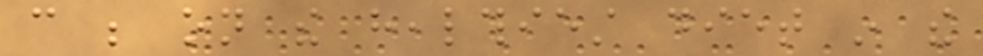can be on the healthiest diet in the
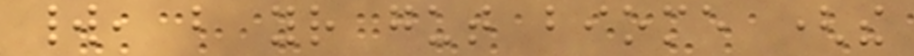world, but your gut biome (the
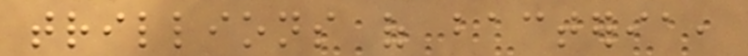trillions of bacteria,
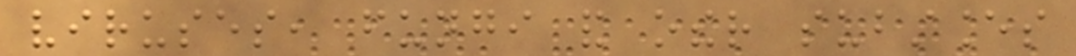viruses, fungi and other substances
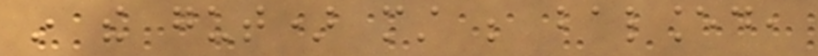in the gut) must be balanced,
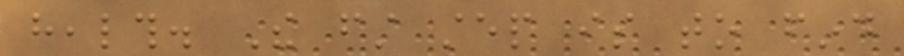health. The first step is to find
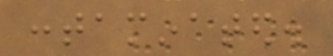contaminated.
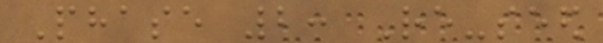Phase 2: Re-seed
